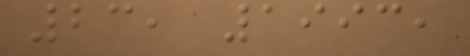23, 1993,
